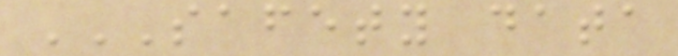SAFETY DATA
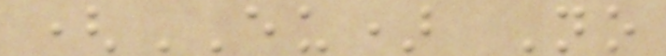(EU) No
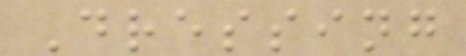Dressing
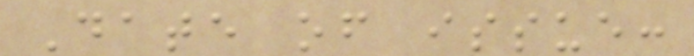Date of issue:
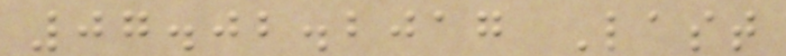07.02.2017 Last
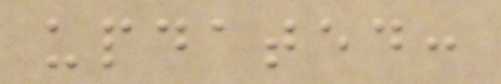updated:
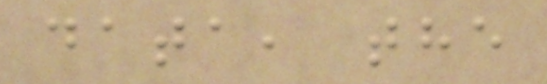data, the
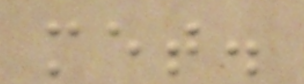met.
